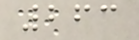263
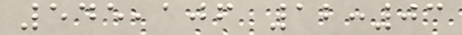545,106 12:03
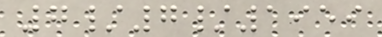7/7/1959
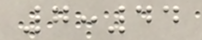7:44
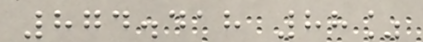874.418 88%
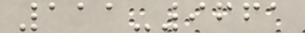111-9661
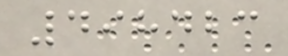498423
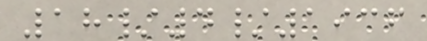18/4/1936
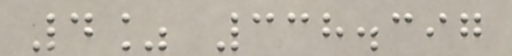4% 338.397
